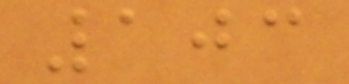103
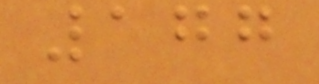177
